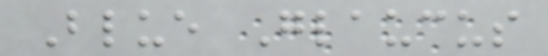Blue Glaucus
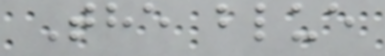The blue
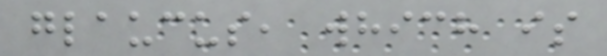glaucus, which is
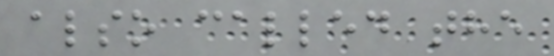also called the
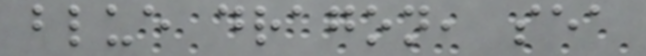blue dragon, sea
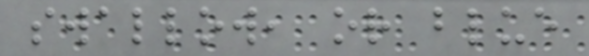swallow, or blue
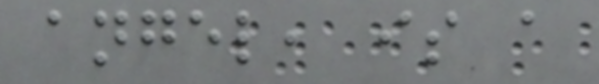angel, is a
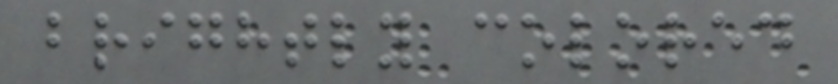brightly colored
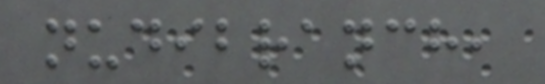nudibranch,
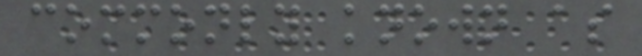commonly known as
